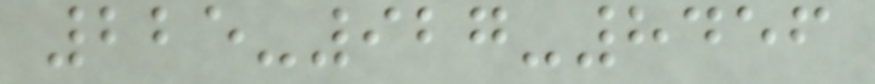225-927-8456
